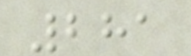281
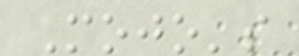Mojo's
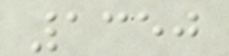1350
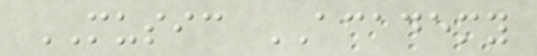MUSIC ACADEMY
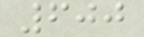600
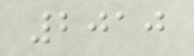2010
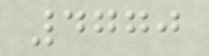4770
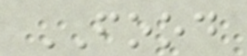FOOD
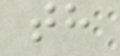th
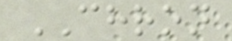CHRON
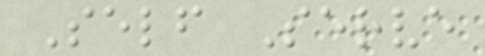Self Serve
